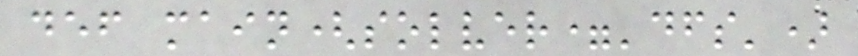def main(solver='dfs')
